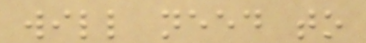will need to
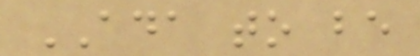ADA to be
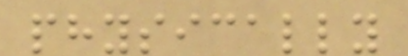physically
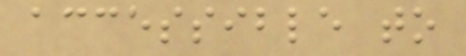accessible to
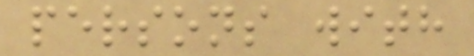persons with
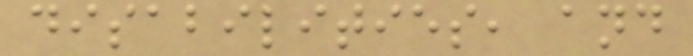disabilities, and
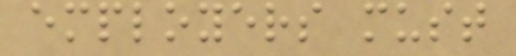employers must
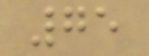75
